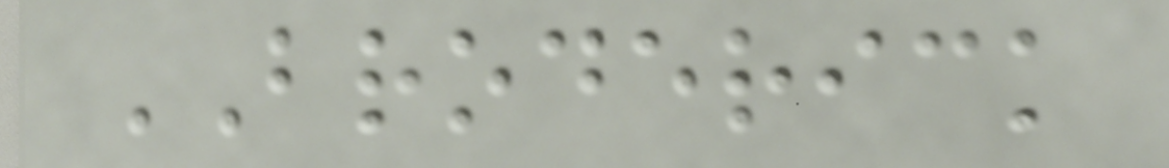BRODERICK
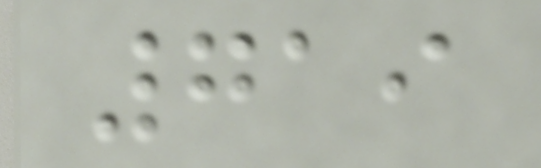719
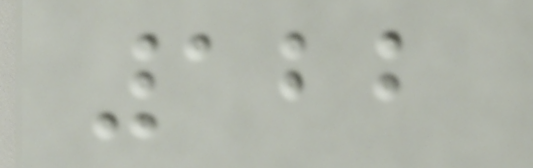122
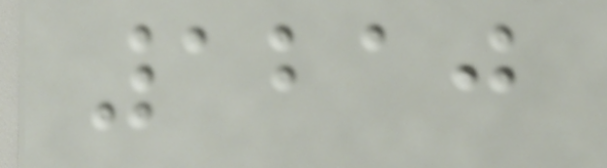1210
